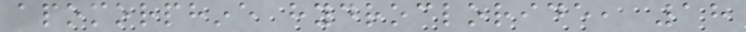apomorphine hydrocloride, 18
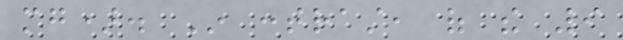mg). In contrast, of the 9
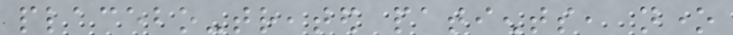placebo-treated patients, none
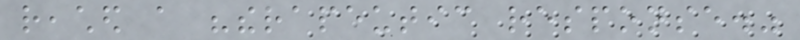reached a "therapeutic response."
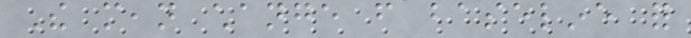The mean change from baseline for
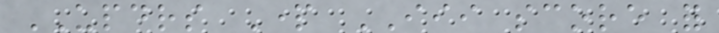UPDRS Part III score for
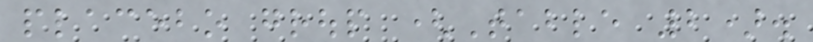placebo group (Table 2).
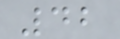42
